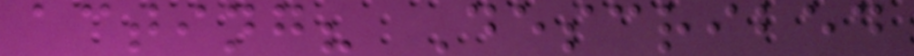acting? Described
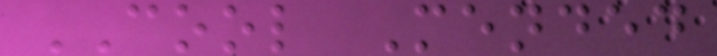COOL Mended
